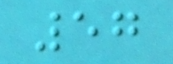57
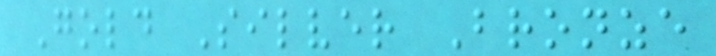Gold Silver Bronze
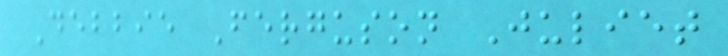Debbie Ferguson Juliet
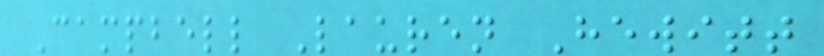Campbell Lauren Hewitt
